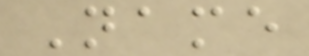Name
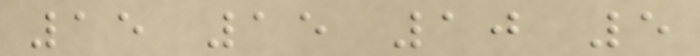15 15 10 5
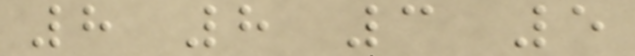8 8 3 5
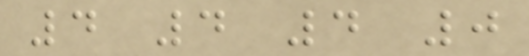4 4 4 0
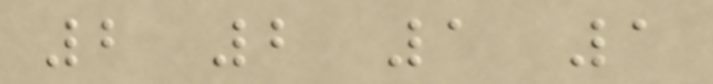2 2 1 1
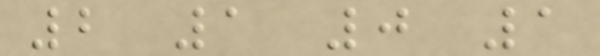2 1 0 1
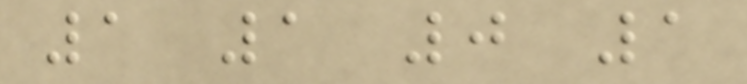1 1 0 1
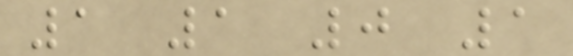1 1 0 1
